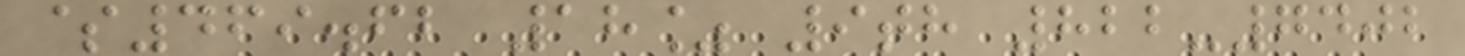$469.62 18% 9th 822-7402
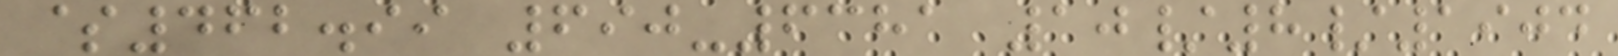$462.99 690-6381 10/8/1904
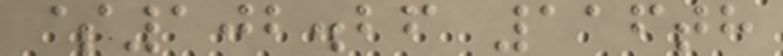$102.26 116th
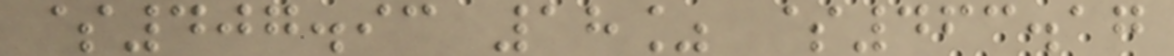$407.93 18% $463.17
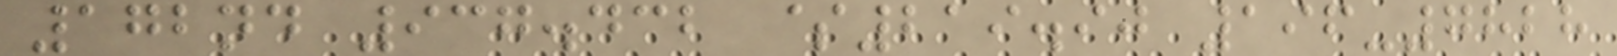172nd 937.432 $219.90 196-7828
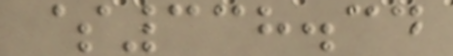$338.34
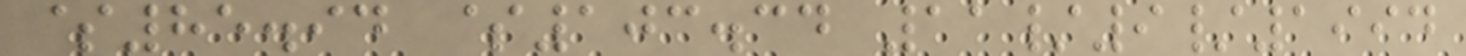$85.94 $103.34 11/9/1994
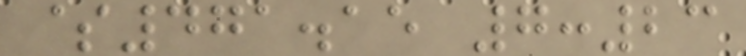$471.15 7:23
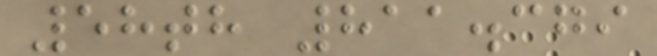58th 811.379
